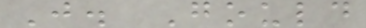J. Gould
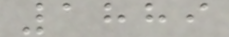1889
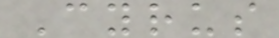Cyrus
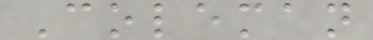Coleman
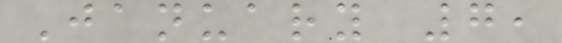January 7,
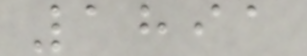1891
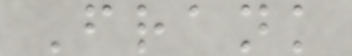Frank
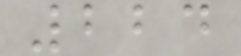224
